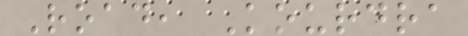Road, Kourdra
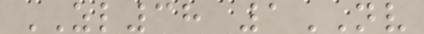ZL38 1NV
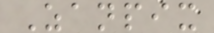Zanpix
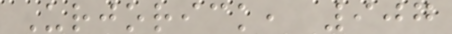Urjorick, 907
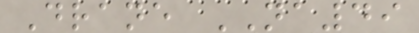Drane NA49
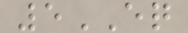5EQ
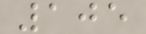105
